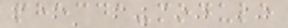phecda-module
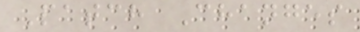Patch Changes
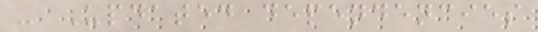- Updated dependencies
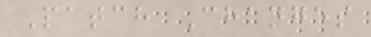Patch Changes
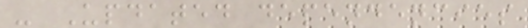- Updated dependencies
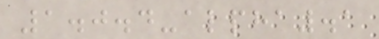1.0.4-alpha.1
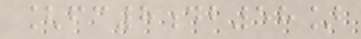[fc8db58]
